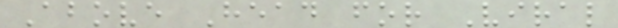Above Head for Viral
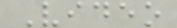Video
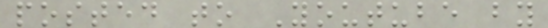posted to Youtube by
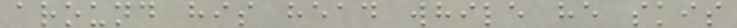around his head while he skis
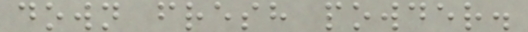down fresh powder.
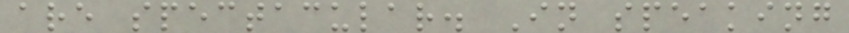are spectacular. In speaking
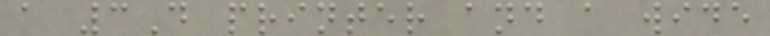a 3D printer and a wide
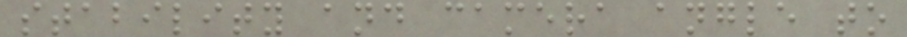stability and camera angle to
